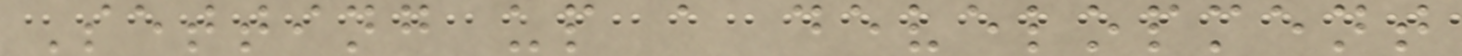Setting up a development
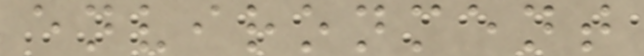environment
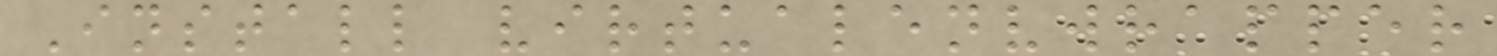Install virtualenvwrapper
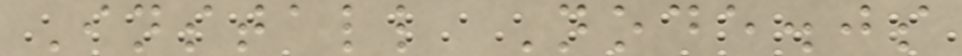Install Node.js
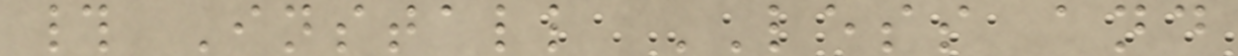# Install LESS and
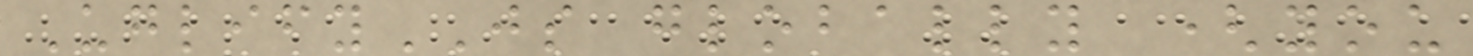UglifyJS globally (you
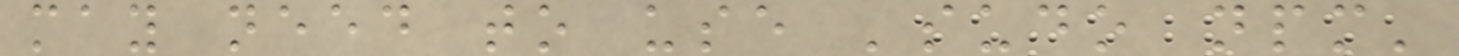may need to use 'sudo npm'
